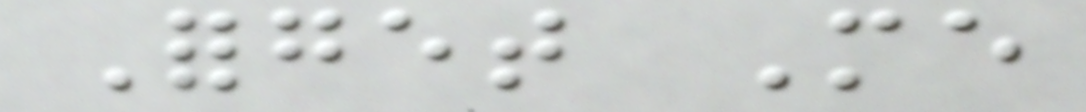Forget Me
